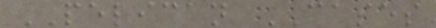PELICAN CASES
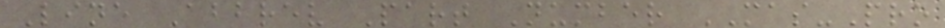Line Abbrev Part Number MAS-Pro
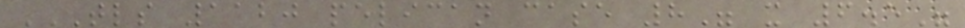TLS 1120 PELICAN CASE 8" X 6.5"
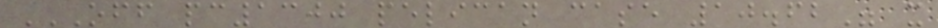OFF PC1300 PELICAN CASE 10.62" X
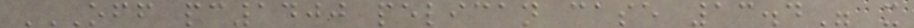OFF PC1400 PELICAN CASE 13.4" X
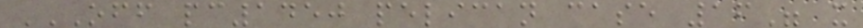OFF PC1450 PELICAN CASE 16" X
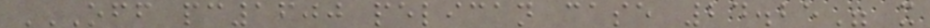OFF PC1600 PELICAN CASE 24.25" X
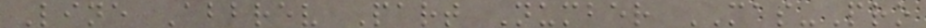Line Abbrev Part Number MAS-Pro
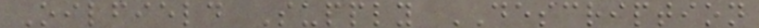Oilfield Supply DESCRIPTION
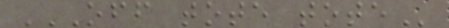OFF TOTE TOTE
